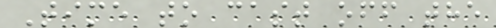Time to cast off the
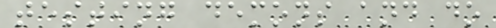testing demons and do
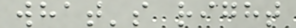what's right
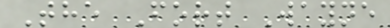The Fort Wayne
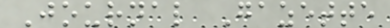Journal Gazette
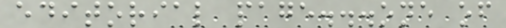editorial page...one of
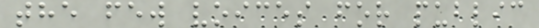the few voices for public
